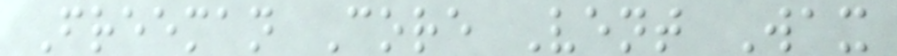Freeman Core Vent Wax
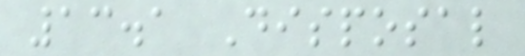13.1 Disposal
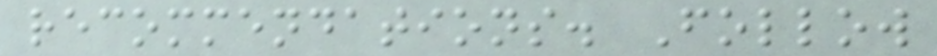recommendations. Follow
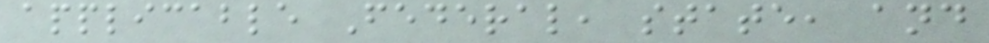applicable Federal, state, and
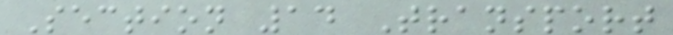Section 14 Transport
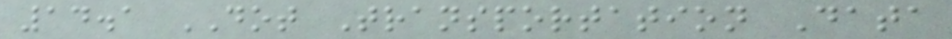14.1 DOT Transportation Data
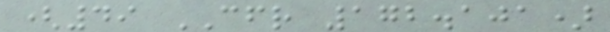(49 CFR 172.101)
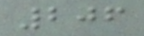206
